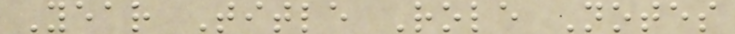Year Title Role Notes
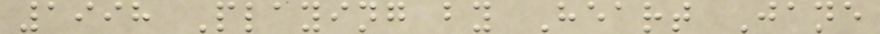1998 Playing by Heart Jane
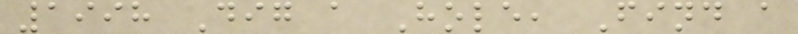1998 Dig a Hole, Find a
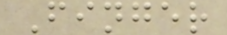Finger
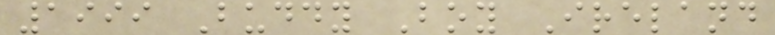1999 Buddy Boy Ireland
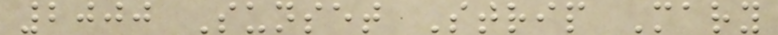2000 Sunset Strip Mary
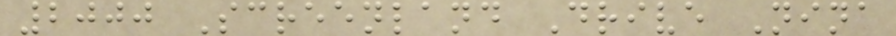2000 Screenland Drive Nina
